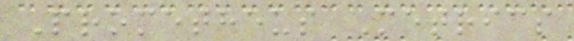Prometheus Metrics
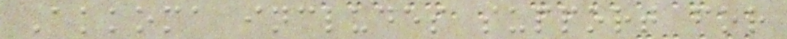Akkoma includes support for
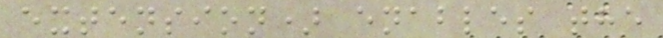extension) enables the
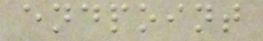endpoint
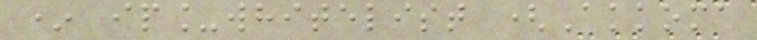* ip_whitelist (Akkoma
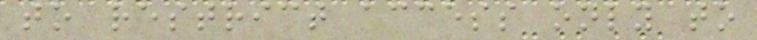to restrict access only to
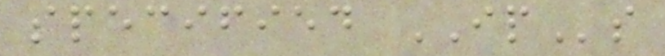specified IPs
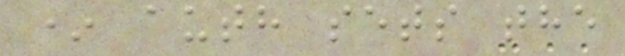* auth sets the
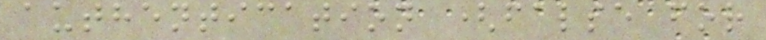authentication (false for
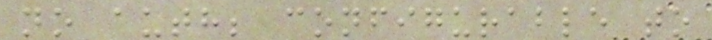no auth; configurable to
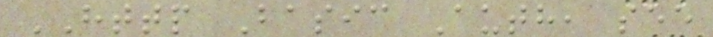HTTP Basic Auth, see
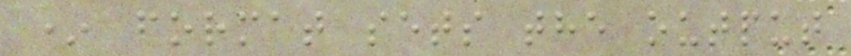* format sets the output
